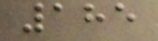185
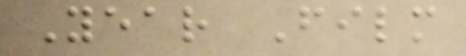Year Film
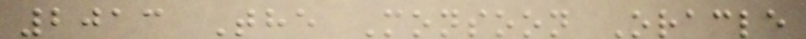2013 The Monsoon Oracle
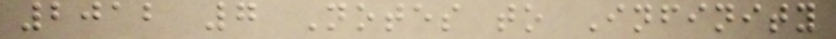2012 7 Notes to Infinity
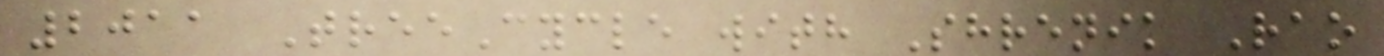2011 TreeCycle with Shrenik Rao
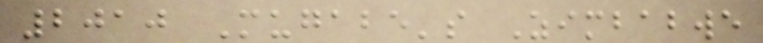2010 Mugabe's Zimbabwe
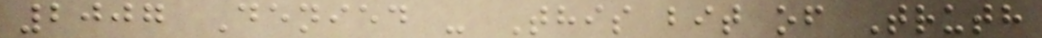2007 Denied - This bit of Truth
